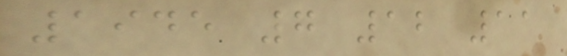1945 7 12 11
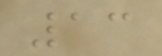13
